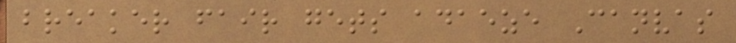breaker fair gets adaeze Canvas
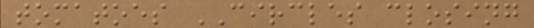tomatoes CIRCLES closing
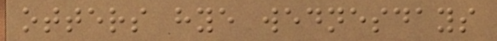otters hye wednesdays
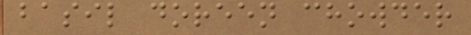basil doreen chowder
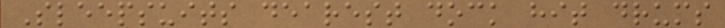Sleepsuits dearest dock hit drums
